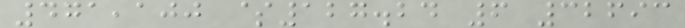471,100 $127.24 6 32693
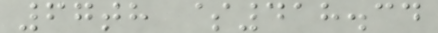67th $418.34
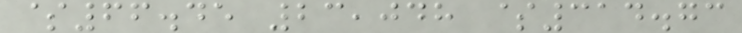$66.45 23,048 $314.73
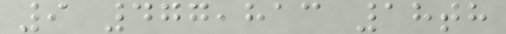9 477,813 18th
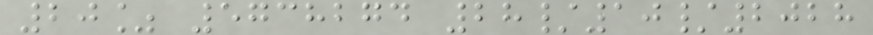20% 5738274 28/10/2028
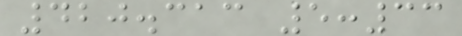420.313 5:33
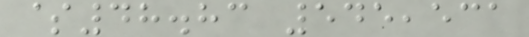$48.83 545,531
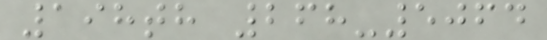198th 268-5064
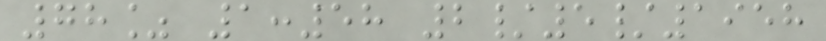78% 1:58 2/5/1958
